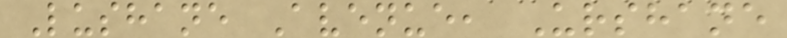Lushane Avenue, Urshane
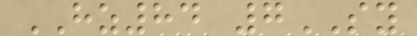HZ84 7SY
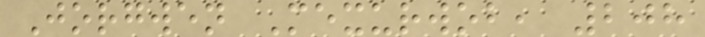Jorgwen Mexurwob, 208
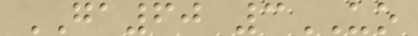GA60 3UO
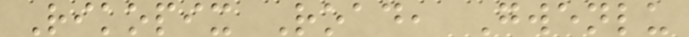Rikopix Road, Gwenlu
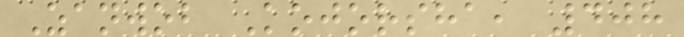Zanwob Kojorsha, 408
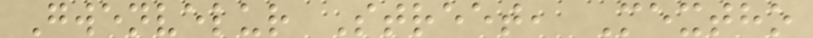Gwenvelur Street, Mextho
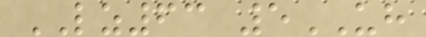LZ63 5UH
